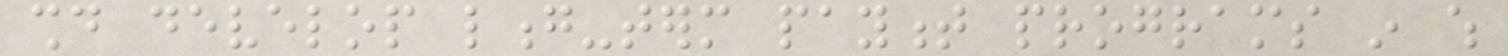should develop long-term payment programs in which
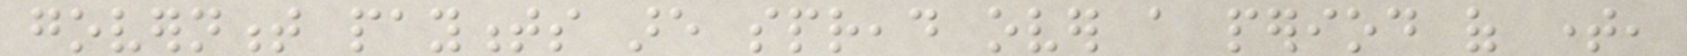government payments are spread over a period of time,
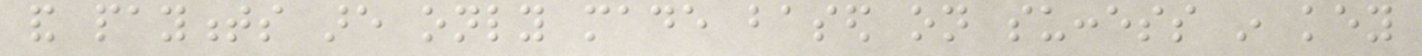and payments are only made based on success in key
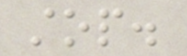stop.
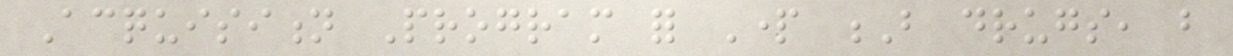Acquisition Program for Part B drugs, but
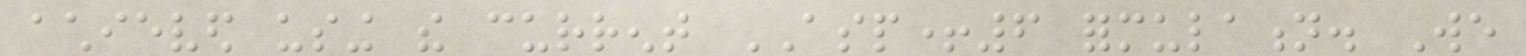achieved using the current ASP+6 formulation. We
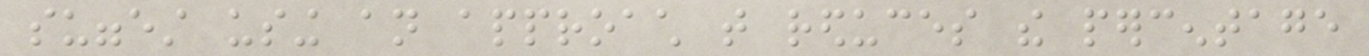suggest using an approach that reduces the percentage
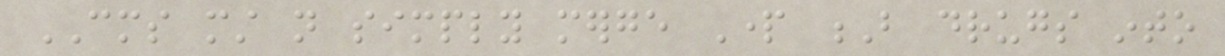CMS must not simply merge Part B drugs into
